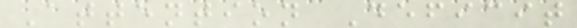Attention Deficit
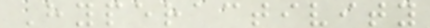Hyperactivity
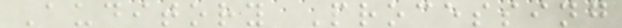Auditory Processing
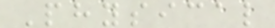Physical
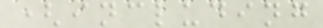(including
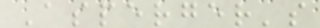Asperger's
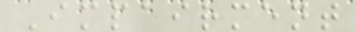Impairment
